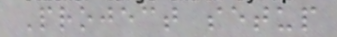Project setup
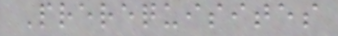Prerequisites
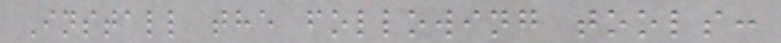Install the following tools:
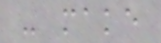- make
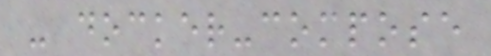- docker-compose
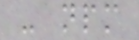- npm
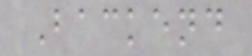Backend
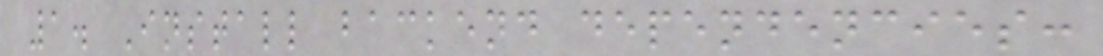1. Install backend dependencies:
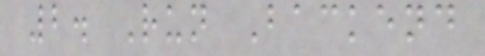2. Run Backend
